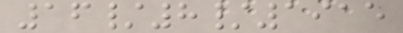16/8/1915
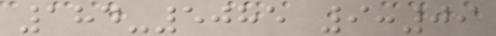184-5085 9:09
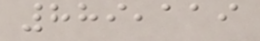889,119
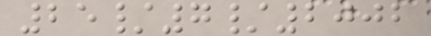25/7/2002
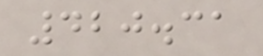420.31
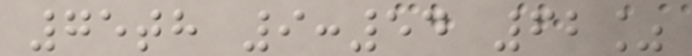75th 9:54 62%
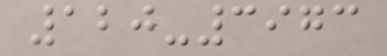120-3973
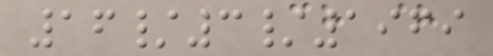16/3/1969
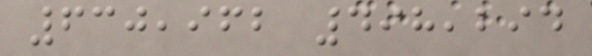630,962 498,294
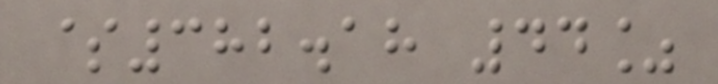$382.18 44%
